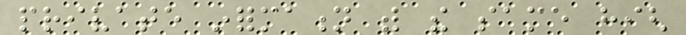private information with the same high
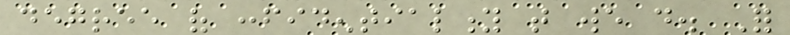degree of confidentiality that we do. For
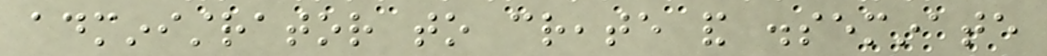administrator to create and disseminate
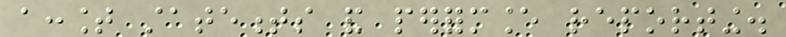account statements and performance reporting.
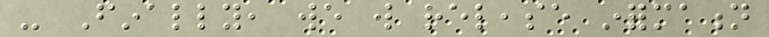- Finally, we will release information
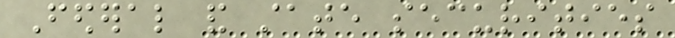Federal and state securities
